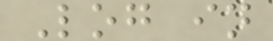Log in
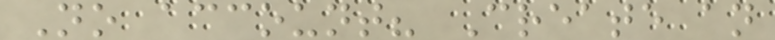No account? Create an
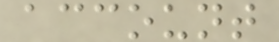account
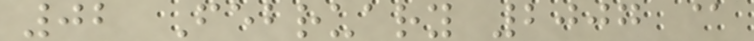02 February 2007 @
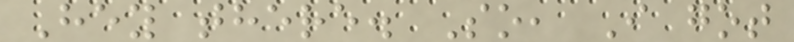Hey there. So, I got
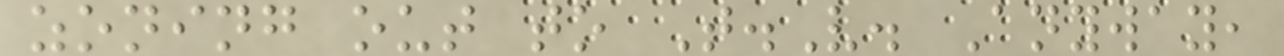zoning out to T.V. Anyway,
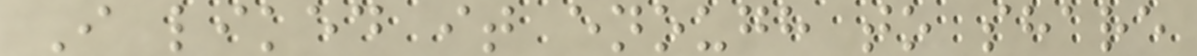I liked it enough to share
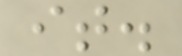it.
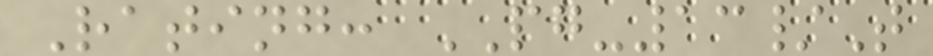Rating: PG-13/T
